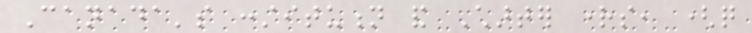Canada's constitution and Charter rights, (quite
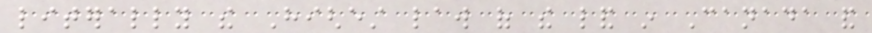literally the Highest law of the land in Canada and
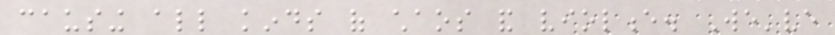causing all kinds of chaos and violence. We've
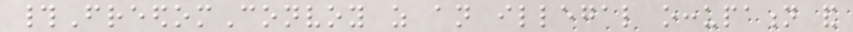#FreedomConvoy as an illegal occupation and
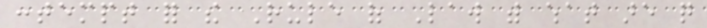contempt for the Rule of Law with what are quite
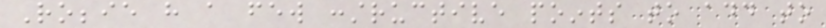Robbie have a few constructive points to add to
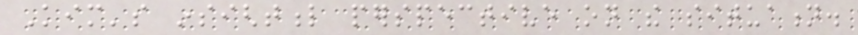Kim's insightful perspective on the situation.
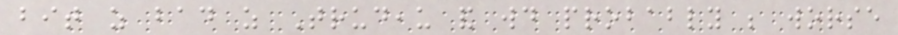bit as bad as Trudeau and would probably be worse
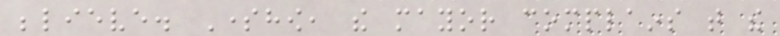believe. Somehow, the mayor complains that the
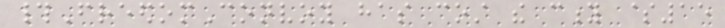#FreedomConvoy has cost the city $15
